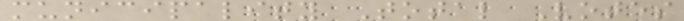municipality Total Votes
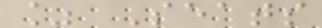% Seats
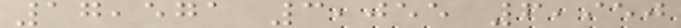17,571 3,055 6,950
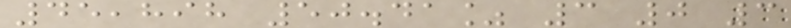45,898 50.41% 3 0 3
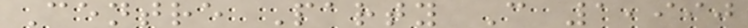Centre Party C 1,990
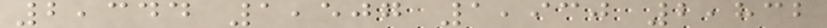2,344 1,507 1,930 2,832
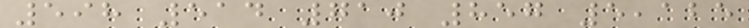598 514 710 857 5,125
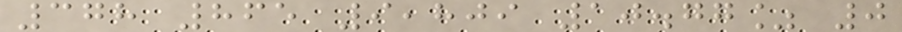378 865 9,809 10.77% 0
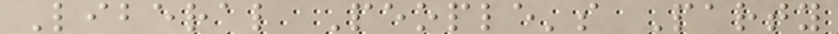Liberal People's Party
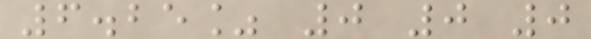6.25% 0 0 0
